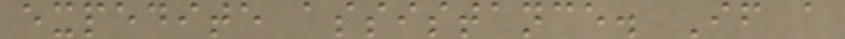expedite assistance. If a
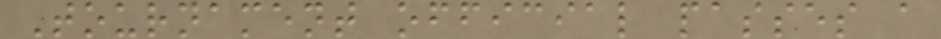Tournament official passes a
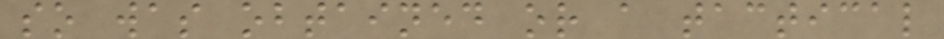so was obtained or a tactical
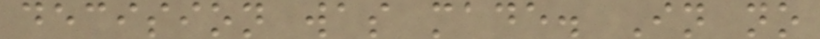decision was made. In no
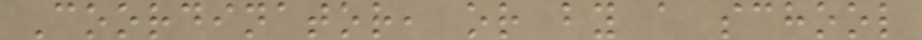Coordinator, or by a school
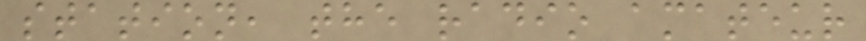station, the radio amateur
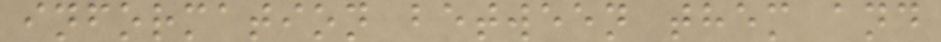information between them and
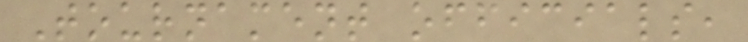Tournament officials,
